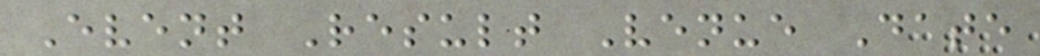Event Result Venue Date
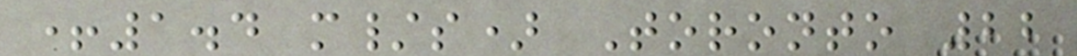+1.4 m/s) Toronto 22
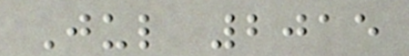Jul 2015
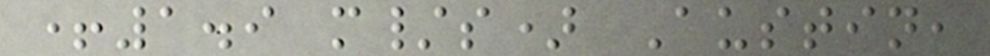+1.9 m/s) Austin,
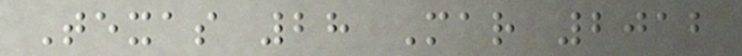Texas 28 Mar 2012
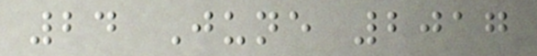24 June 2017
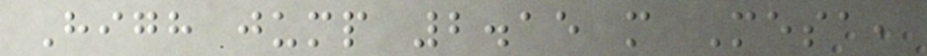High jump 2.15 m Mesa,
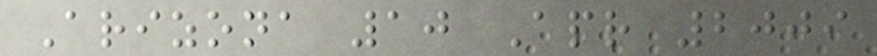Arizona 10 Apr 2009
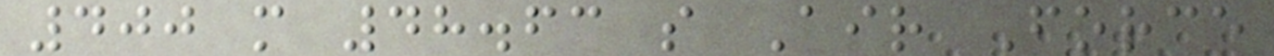400 m 48.63 s Air Force
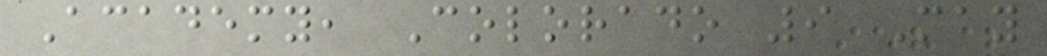Academy, Colorado 9 May
